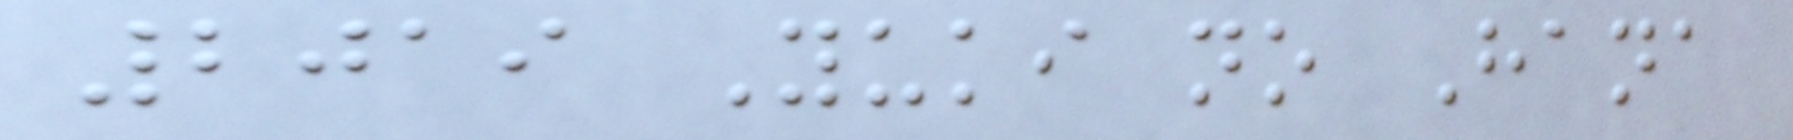2019 Yuki no Hana
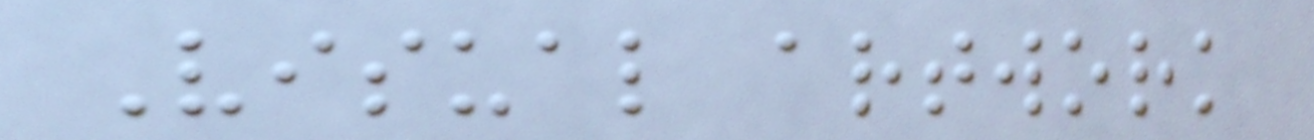Visual artwork
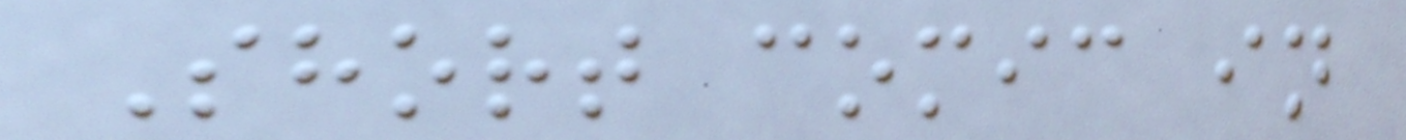Short comic in
